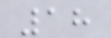18
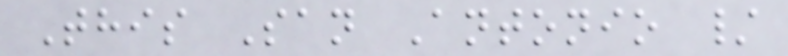This San Antonio /
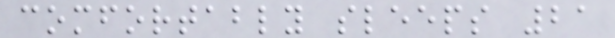comfortably sleeps 21
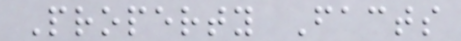Property Facts
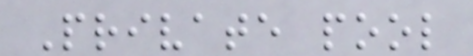Private pool
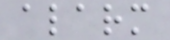alarm
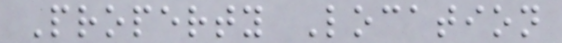Property Location
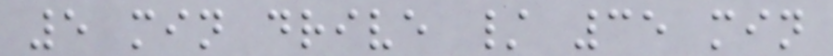5 min drive / 35 min
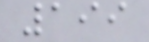199
